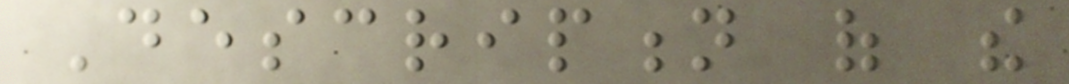Description of the
